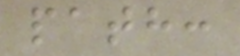path:
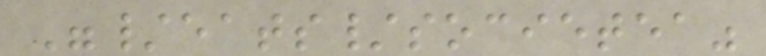"/eats/societea"
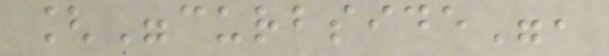["curbside",
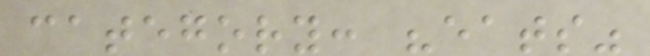category: "eats"
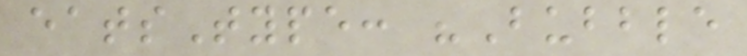eatsType: "Bubble
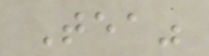Tea"
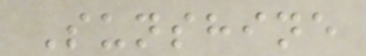Sunshine
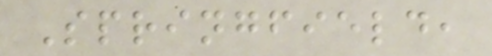Springfield,
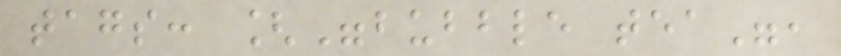tags: ["bubble tea",
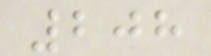208
